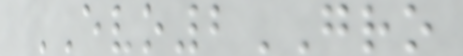EVO2GRO
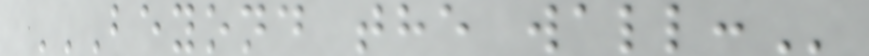BEYOND THE WALL:
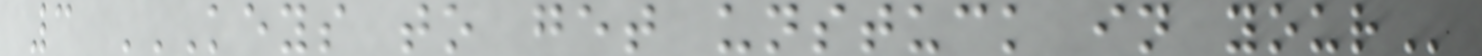3 KEYS TO GET UNSTUCK IN YOUR
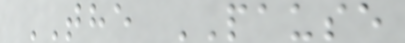THE PAUSE
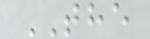THE
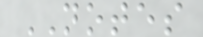NOTES
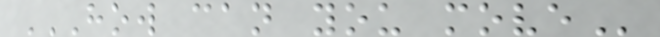HOW CAN YOU MOVE
